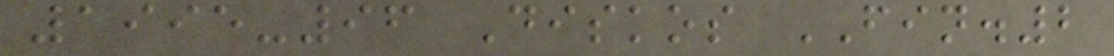1995-96 Diskos FIN.2
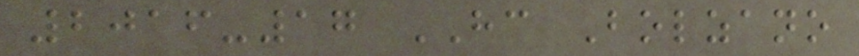2016-17 HC Bolzano
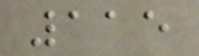115
